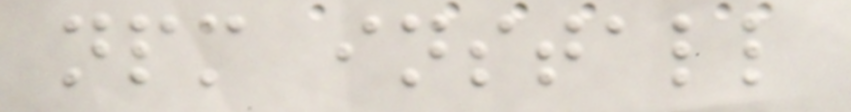npm install
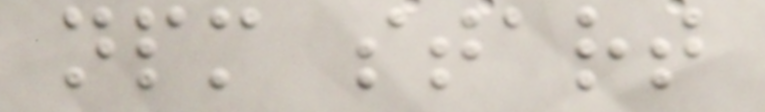npm start
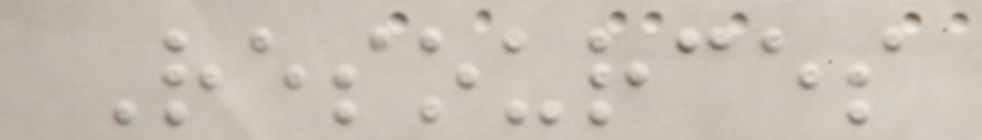Resources
